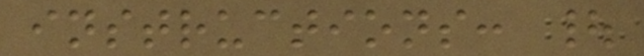instructions: |
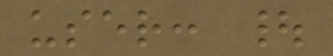user: |
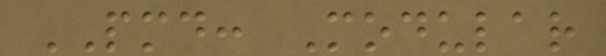PMD: Modular
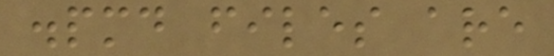.pmd files are
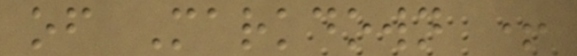of Markdown +
